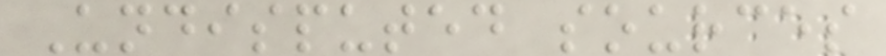Undisputed sources
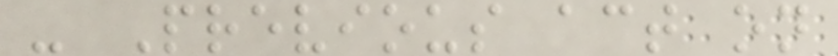- Previous act on
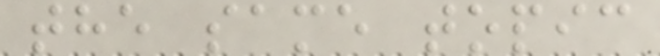the same topic
